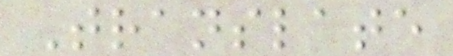Translate
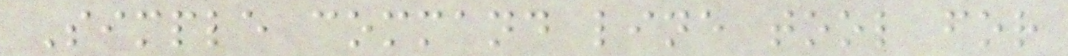Simple command line tool for
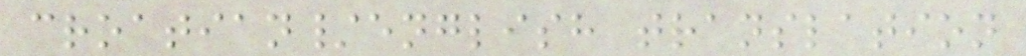croatian/english translation
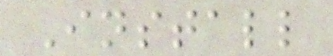Install
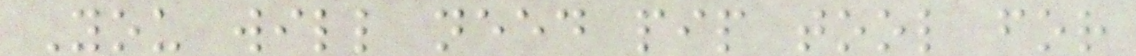You will need pip tool for
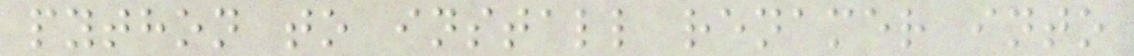python to install renamer into
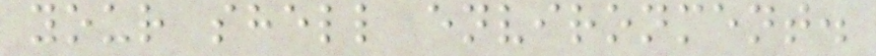your shell environment.
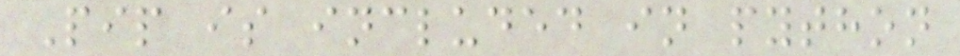Pip is included in python
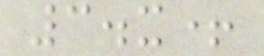3.x+
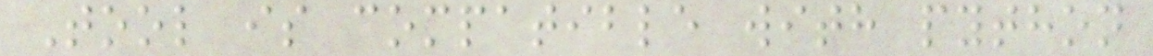Tool is compatible with python
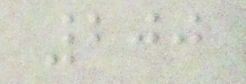200
